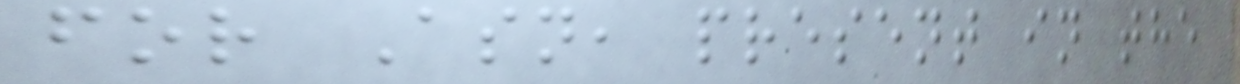for Asn, present in the
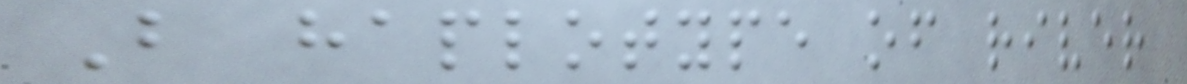B haplotype of river
